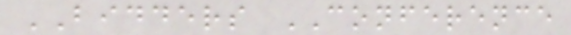BIDDERS CONFERENCE
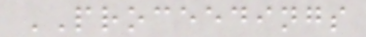PROCEEDINGS
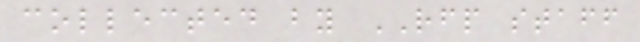collected by RFP staff
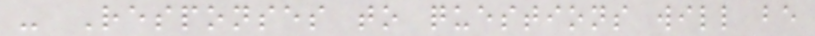- Responses to questions will be
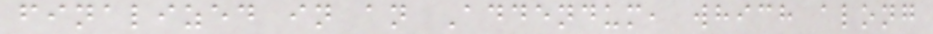finalized in an Addendum, which along
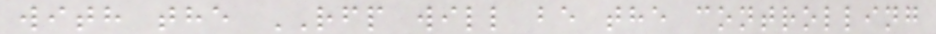with the RFP will be the controlling
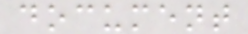document
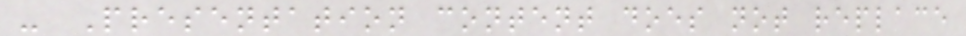- Presentation content does not replace
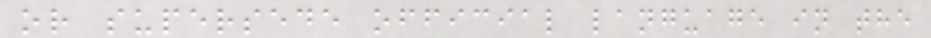or supersede official language in the
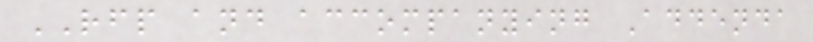RFP and accompanying Addenda
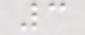3
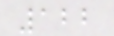122
